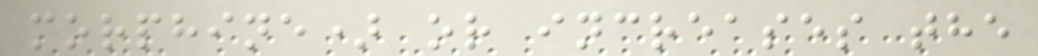morphine) or increases the
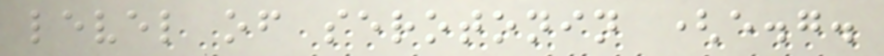level of serotonin (e.g.
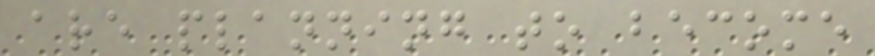are planning to become
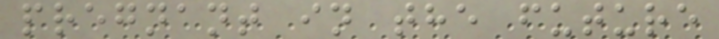pregnant in the future
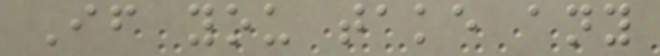If you take any
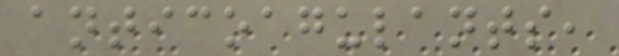anticoagulants,
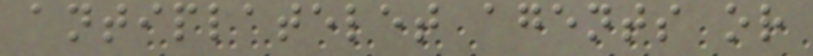antiplatelet agents or
